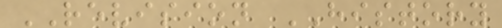REVISION HISTORY
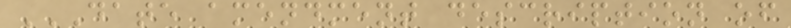DATE AMENDMENT DESCRIPTION OF
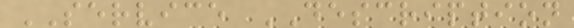SERVICE DESCRIPTION
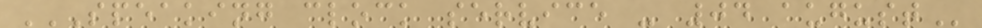SPEAKING CLOCK SERVICE - 04 AUGUST
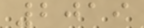2019
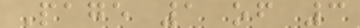Page 1 of 3
